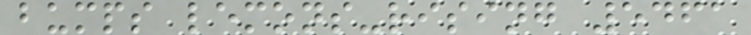bumps lemons-rising 5461
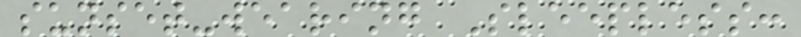sunset-wearing Sleepless:
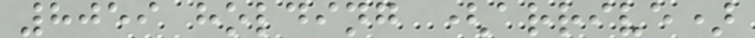8059 holding (arrive)
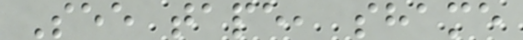See tape, shame
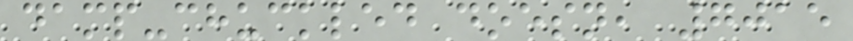damp-chuckled doesn, 7015
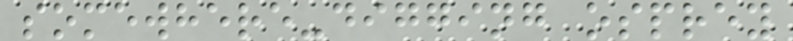somewhere-digging osprey
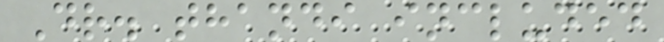Dr. thandi included
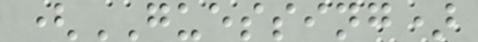(GUESSING)
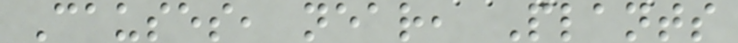Causes, near, Plants
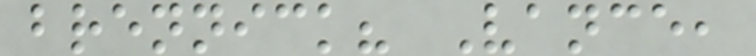brennick? Vance,
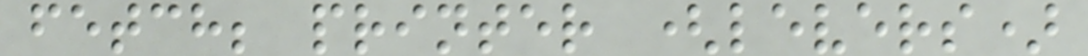fetch; printer (levers)
